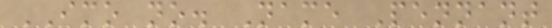IMO no. Name Pennant
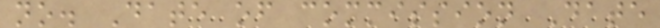no. Date of commission Date
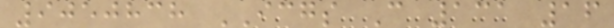9050838 ICGS C 131 16
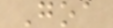Goa
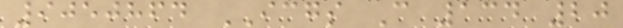9050864 ICGS C 134 20
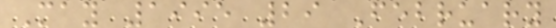May 1995 29 February
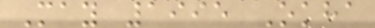May 1995 Okha
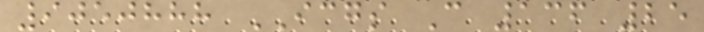9050888 ICGS C 136 25
